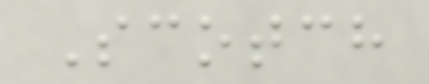Scotch
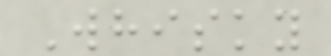Whisky
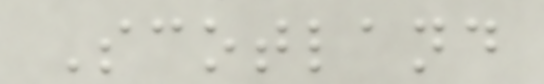Scotland
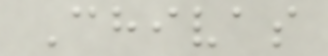Chivas
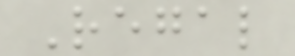Regal
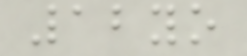12yo
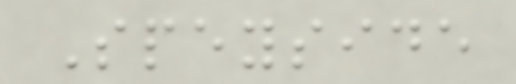Speyside
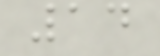14
